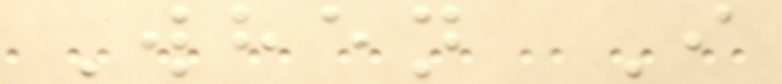When I
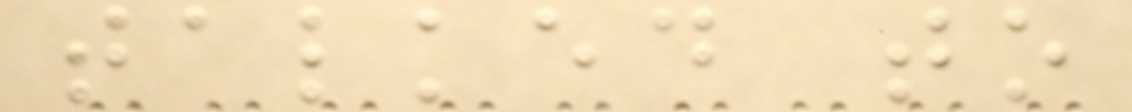talked to
